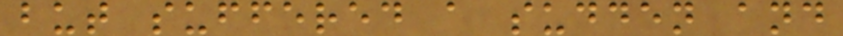but suffered a sudden and
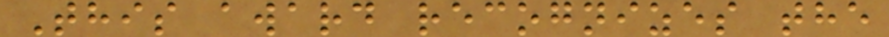This award recognizes the
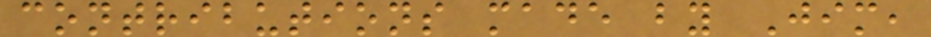contributions made by Jim,
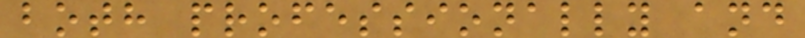both professionally and
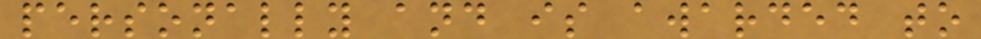personally and is awarded to
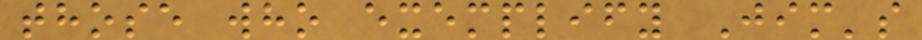those who exemplify Jim's
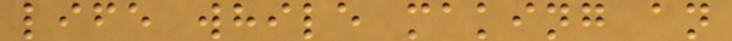life while making an
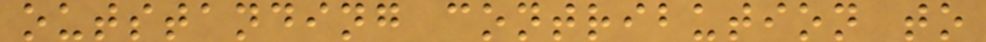outstanding contribution to
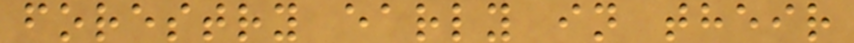forestry early in their
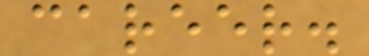career.
